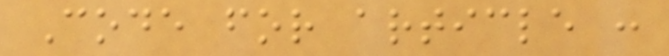Code for article :
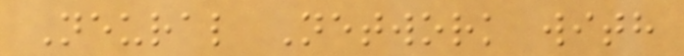Neural Network with
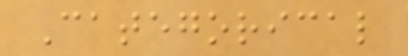Categorical
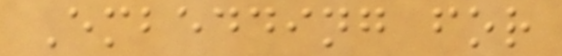Embedding for
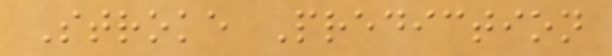Stroke Prediction
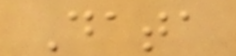Data
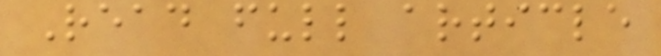Read full article
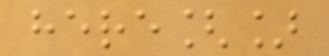here[]
